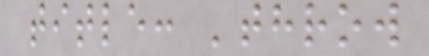title: 'throw
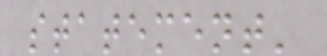statement'
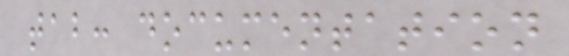tab: documentation
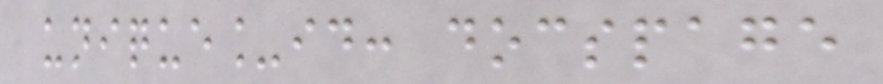unique_id: docspage
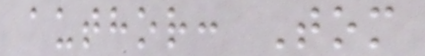author: Tom
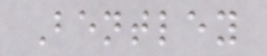Bentley
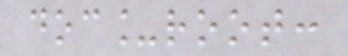doc_root:
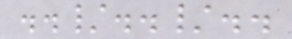../../..
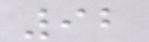92
